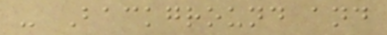- Background and
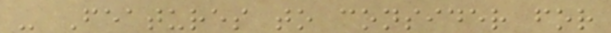- Features to consider for
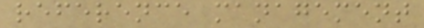reference management
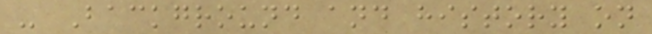- Background and history on
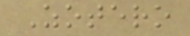Zotero
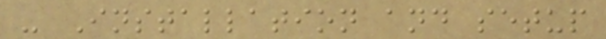- Installation and setup
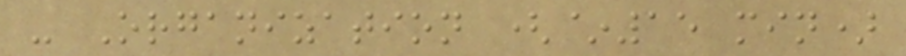- Organization (~15 min)
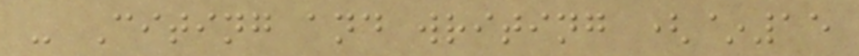- Citing and writing (~15
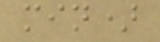min)
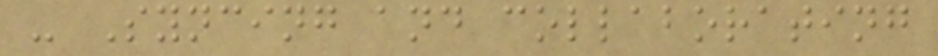- Syncing and collaborating
